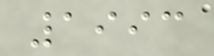1993
